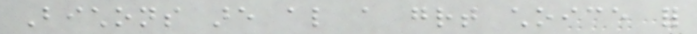Bichons are also a great choice for
